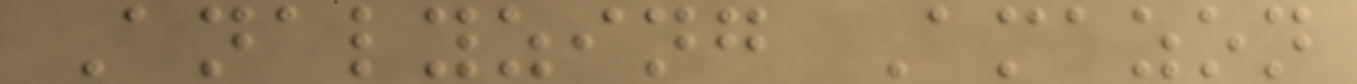Analyzing Amazon
